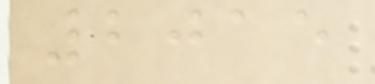2015
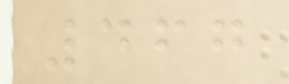467
